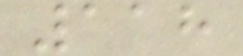118
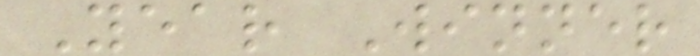Year Winner
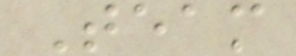Team
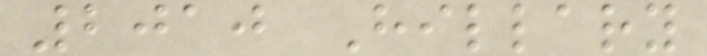2010 Hillary
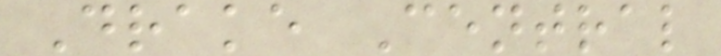Drake Central
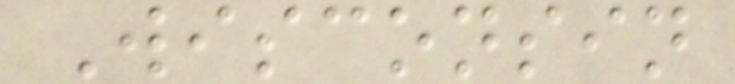Wisconsin
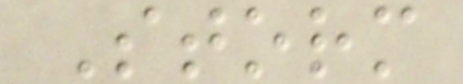Storm
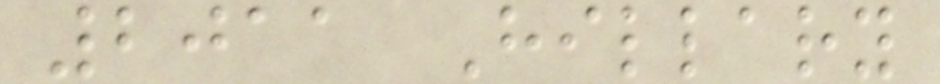2011 Hillary
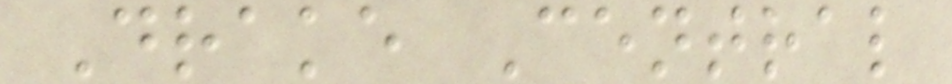Drake Central
